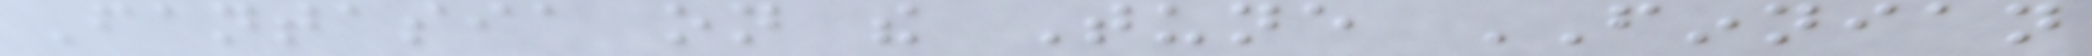Fantasia on the Tune FINNIAN
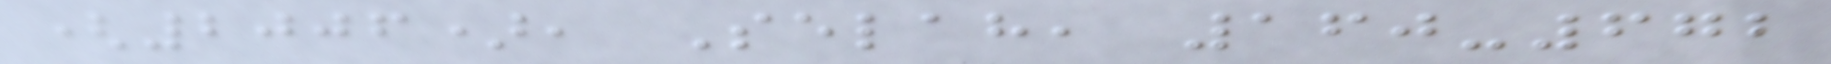(2006), Selah, 160-672
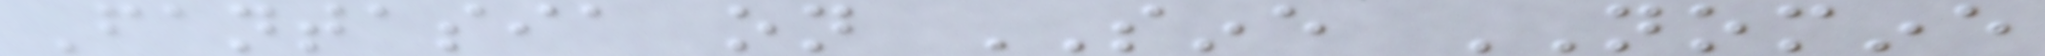Fantasia on SINE NOMINE
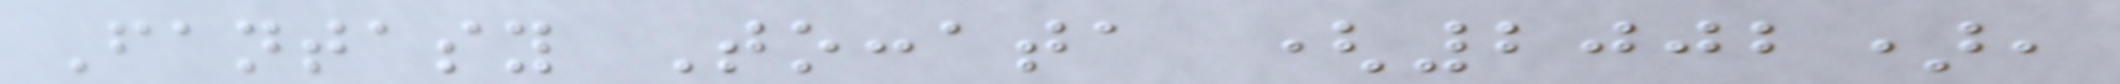Fantasy Toccata (2002),
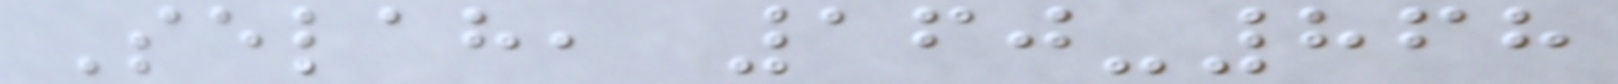Selah, 160-868
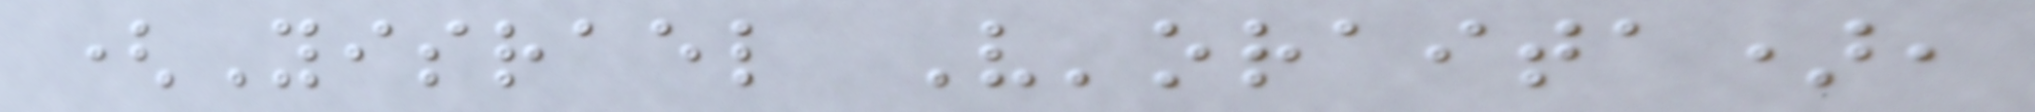(Yisrael V'oraita),
